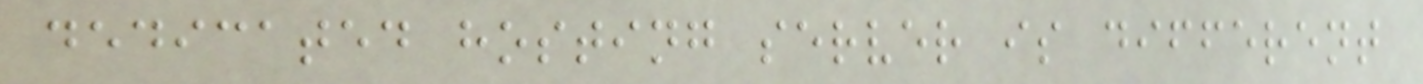dedicated hosting server is different
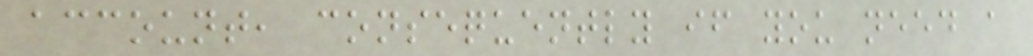account, consequently if you need a
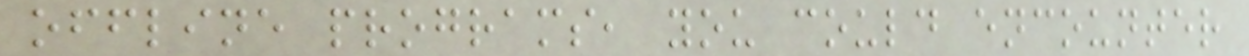offline programs, you could encounter
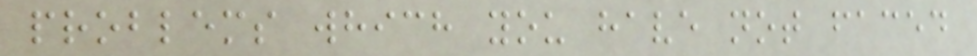problems which you have not faced
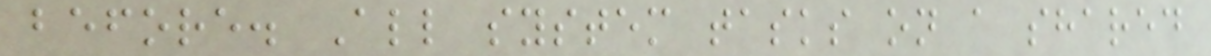before. All system tasks on a shared
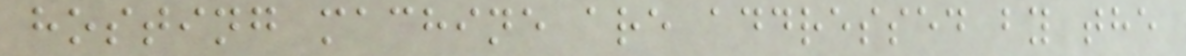hosting machine are addressed by the
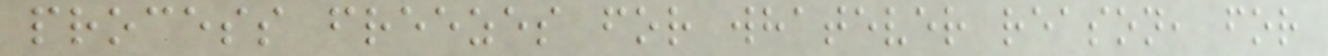process freezes for whatever reason, for
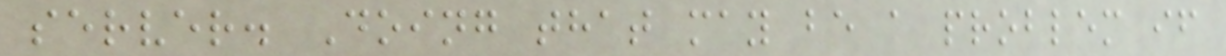server. Doing that may be a problem if
